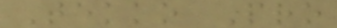Tekko Pro
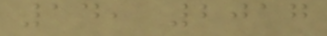14, 2017
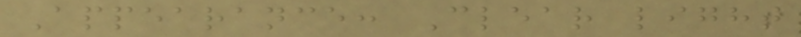Appearance: Clear light
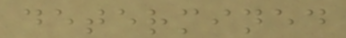determined
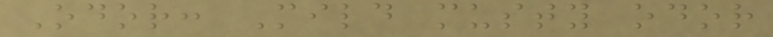Odor: Mild musty odor
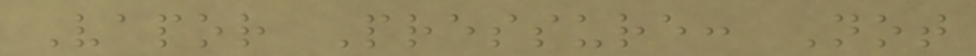Vapor Pressure: Not
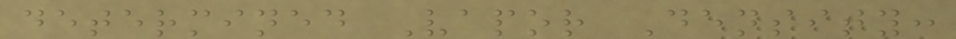determined Vapor Density:
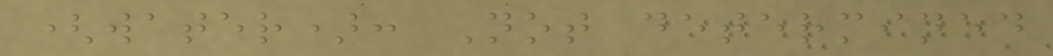(water): Not determined
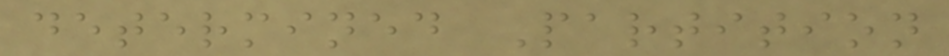determined Partition
